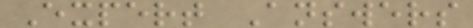Expert Answers
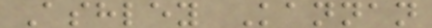Ashley Kannan
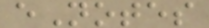eNotes
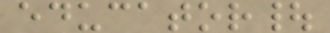educator|
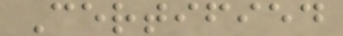Certified
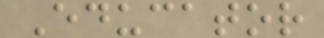Educator
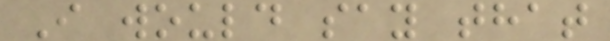I would say that
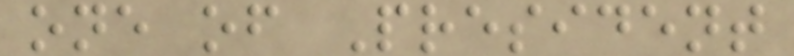one of President
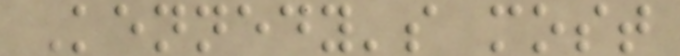Kennedy's most
